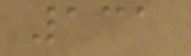131
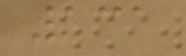131
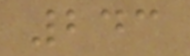243
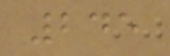245
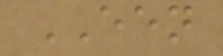EEN
